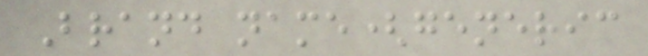Brand name(generic
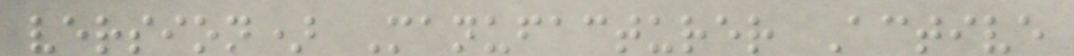version) Manufacturer Active
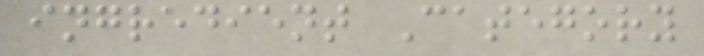ingredient Category
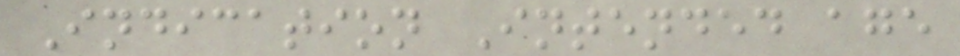Indication Intended age
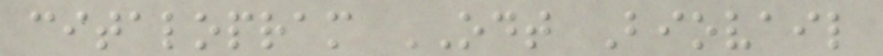citalopram ODT Biovail
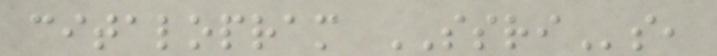citalopram SSRIs,
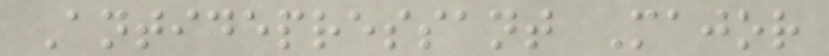Antidepressant Major
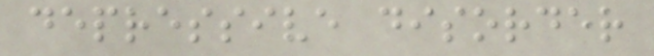depressive disorder
